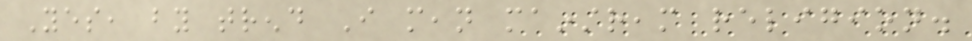Yes, by trend I mean mainstream religion.
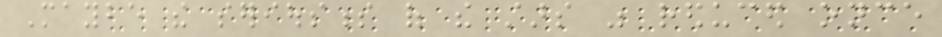Maybe the seriousness of the stars was reduced once
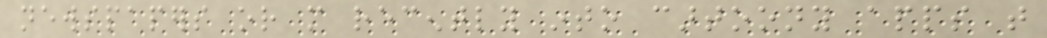newspapers or more recently into cartoony apps that
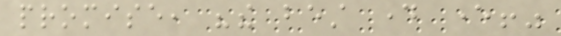promise, "the best day ever!"
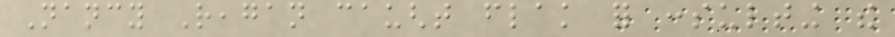Nancy Reagan caught flak for consulting the
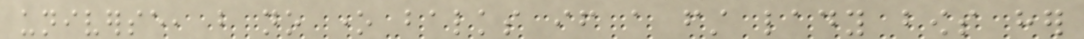universe, but no one balks if a first lady bows her
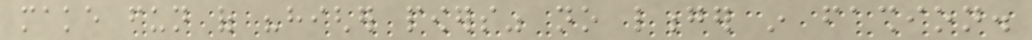make fun of "higher powers" no longer in fashion.
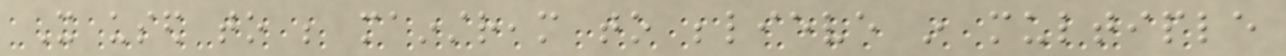It used to be mainstream to believe in multiple
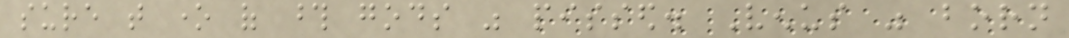sure that one of those gods was pissed. Venus was born
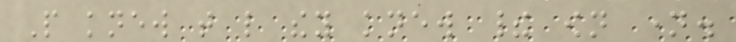People knew that like they knew their own name.
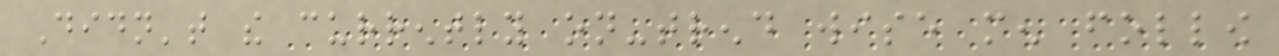Didn't the currently on-trend wise men follow
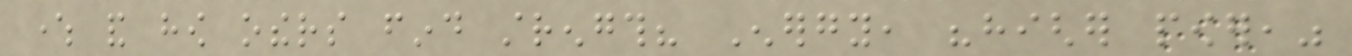where and how others find strength? Energy, "higher power,"
